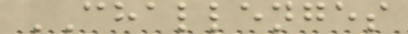CHALLENGES
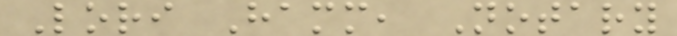Lori Hamm, Notary
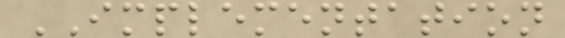IMPLEMENTATION
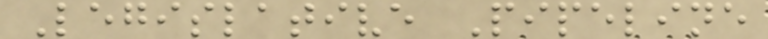Legislative Pipeline
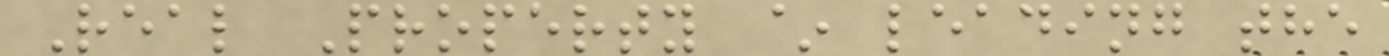Real Property ~ leading the
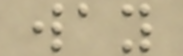way
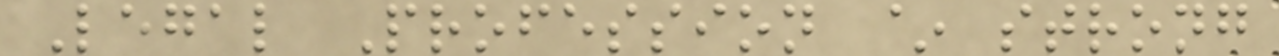Legal Profession ~ strong
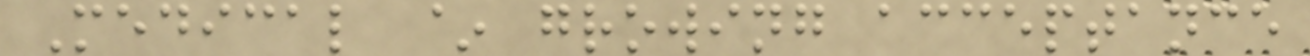Medical ~ growing acceptance
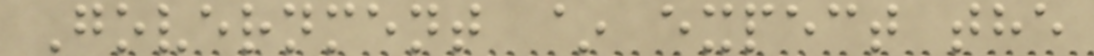Government ~ expect the
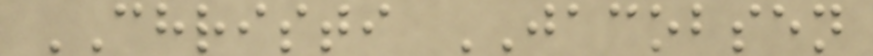CHRISTI JACOBSEN
